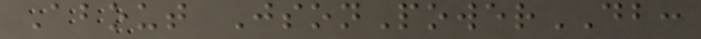About JsonPowerDB:
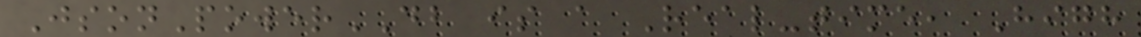JsonPowerDB is a Real-time, High
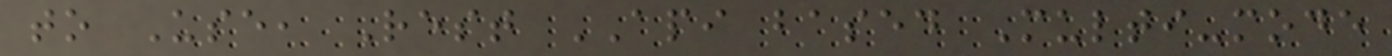to Use, Rest API based Multi-mode
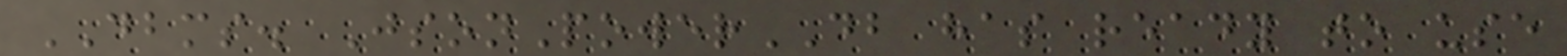DBMS. JsonPowerDB has ready to use
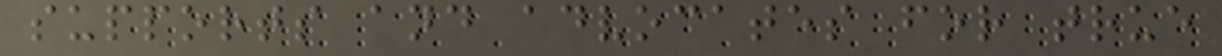supports and advocates for true
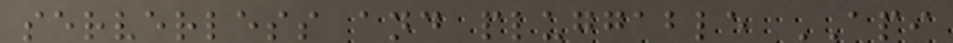serverless and pluggable API
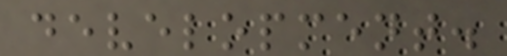development.
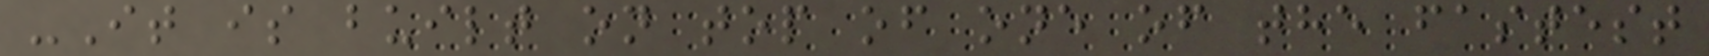-It is built on top of one of the fastest
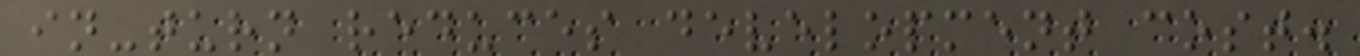in-turn reduces development cost.
